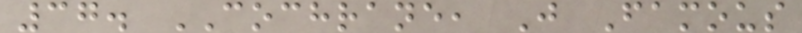37. COCHRANE, J Famous
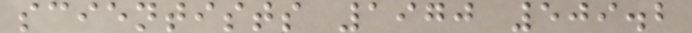scientists 1970 509.2
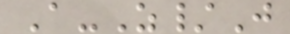A-Z/J
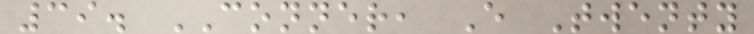39. CONNER, E Twenty
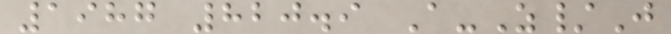1987 820.9 A-Z/J
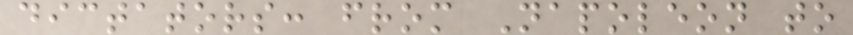dictators: from Napoleon to
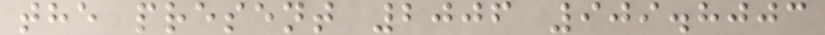the present 2006 909.8003
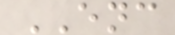ENC
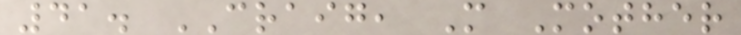41. CRAIG, M Mother
